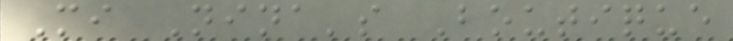Mi Nina's Boutique
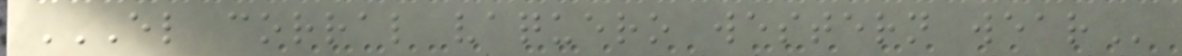EL CORRAL VAQUERO WESTERN WEAR
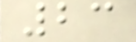23
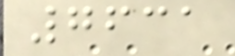7631
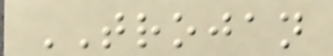TROJAN
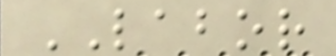LABOR
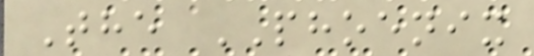The PHOENIX
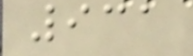931
